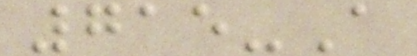715-A
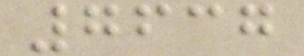7637
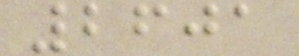2601
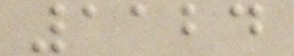1124
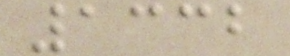1332
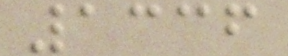1336
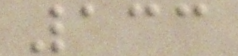133
